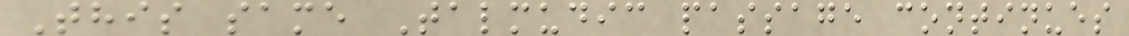This same Talmudic passage continues
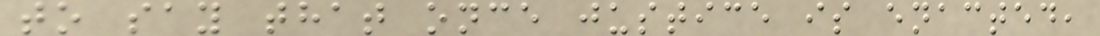to say that once justice is enacted,
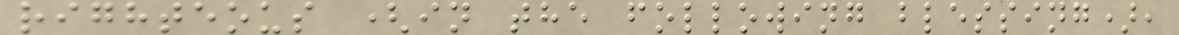righteous (in the following blessing),
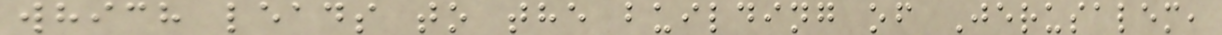which leads to the building of Jerusalem,
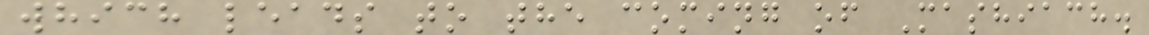which leads to the coming of Mashiach.
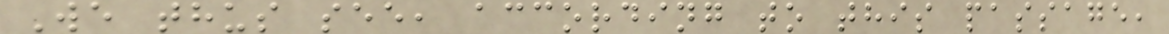We thus see, according to this passage,
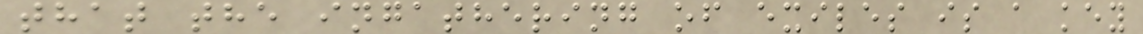that the ingathering of exiles is a key
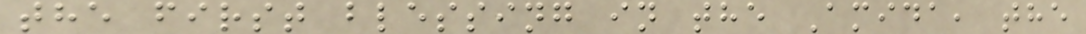the first blessing in the Amida, the
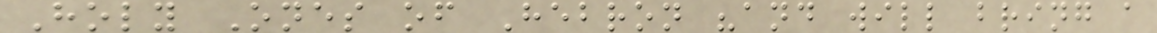Holy Ones of Hebron "and will bring a
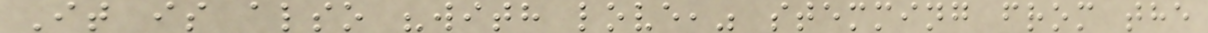It is also "with love," stemming from the
